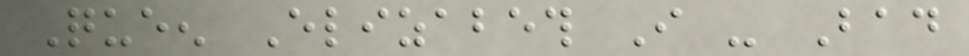Queen Elizabeth I - Bad
